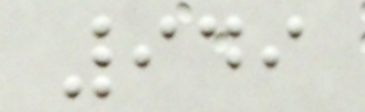949
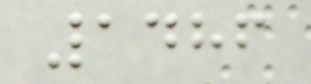1486
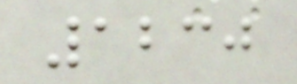1230
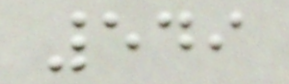549
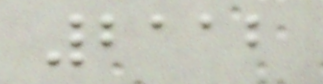2112
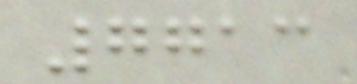7713
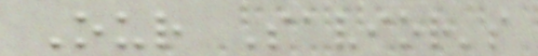Our Savior's
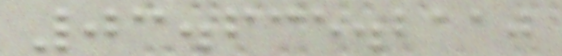03.635.2110
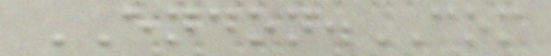ENDON.COM
